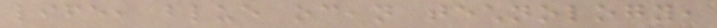life, blue ocean technology,
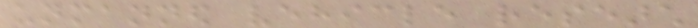unmanned vehicle research
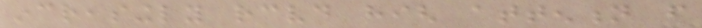increasingly received high attention from
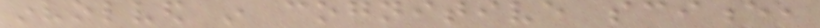involved in cognitive science,
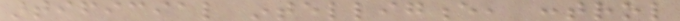artificial intelligence, control
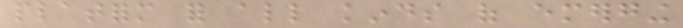platform for all kinds of emerging
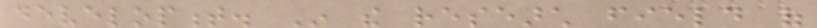development. In the research field of
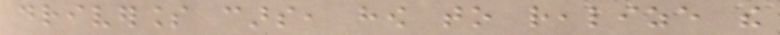driverless cars, how to realize the
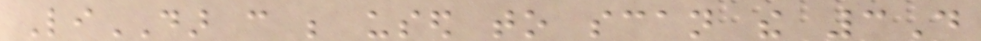LiDAR can be used to scan the 3D
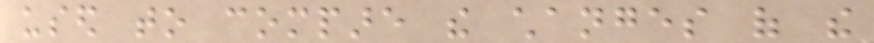used to compare the changes of the
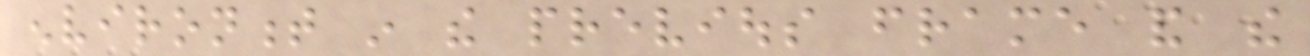environment in the previous frame and the
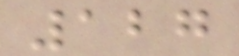127
